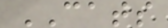CATS
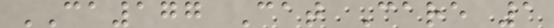CA177 Cat Care 1
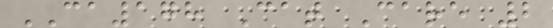CA178 Cat Care 2
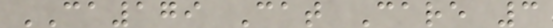CA179 Cat Care 3
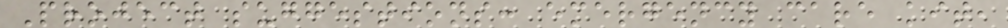Project suggestions: emergency care kit,
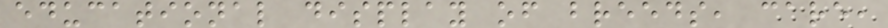educational display of breeds, care,
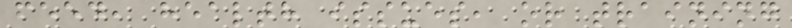feed, health issues, or training
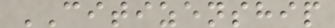CITIZENSHIP
